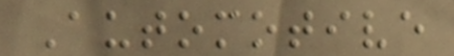Automotive
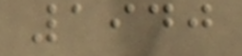1940
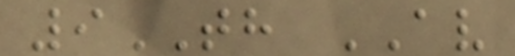9TH AV
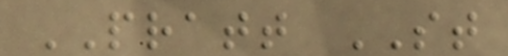PRATT ST
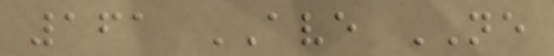161 AVE NE
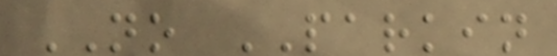NO PARKIN
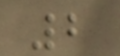2
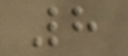8
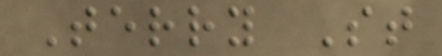Terry St
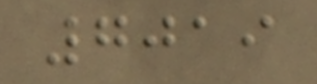7019
